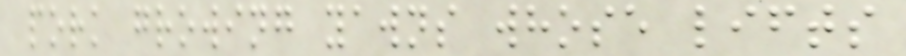pork growing yawns whose lifts
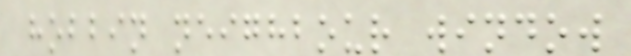hobbin neighbour window
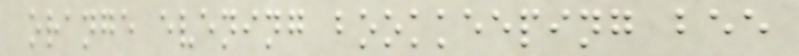orange evening bookkeeping bee
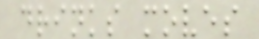drinks moves
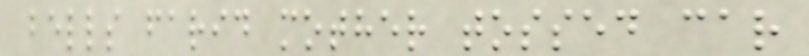bells farid mother tossed car
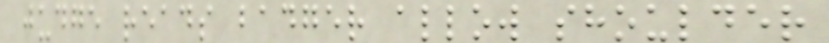judge reads badger allow shoulder
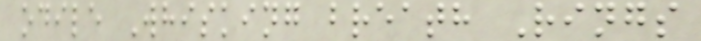odile Whisking breath Rings
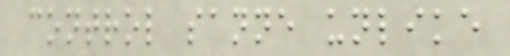control sanne unlike
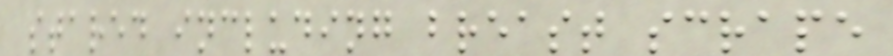stared including breast scrape
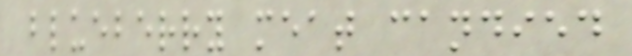blueberry meat candied
